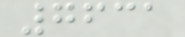7631
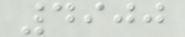4900
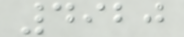4920
